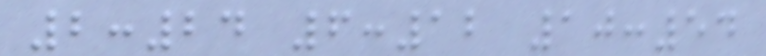2:24 6:12 10:54
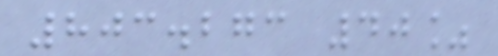803.273 40%
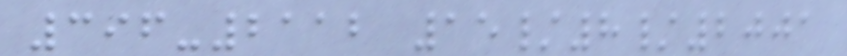396-2112 15/8/2001
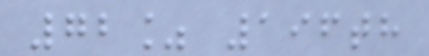72% 196th
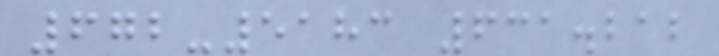672-5183 631.212
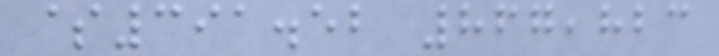$391.52 867,823
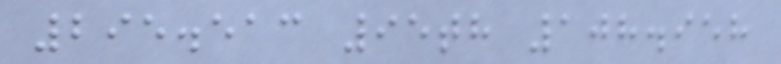295.513 95th 108.958
